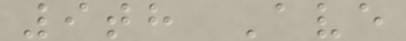9th Ave
